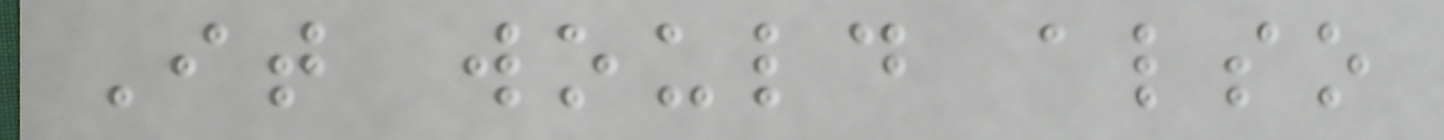It would also
